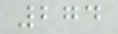274
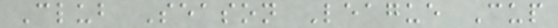Club Season League Cup
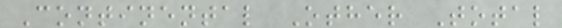Continental Other Total
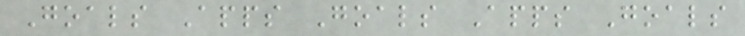Goals Apps Goals Apps Goals
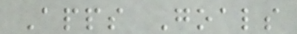Apps Goals
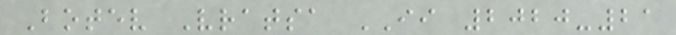Botev Vratsa II 2020-21
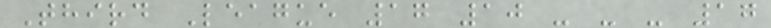Third League 17 10 - - - 17
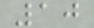10
